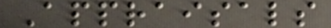Appraisals
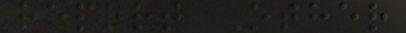report Other
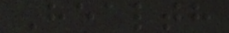Health
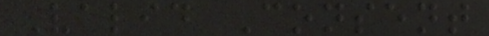Valid Consent
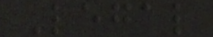Legal
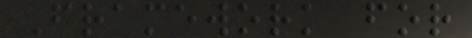Framework for
